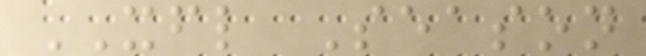XFL Season
